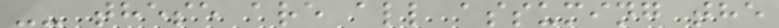-- these are all assuming the
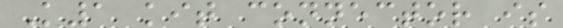K1 kit connector is
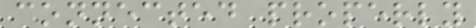connected properly
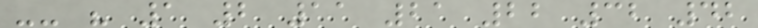-- " 1 2 11 21 22 32 42
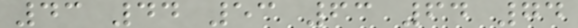43 44 53 63 64 74
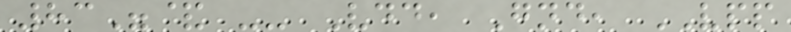83"& -- Vdd, Gnd, VPP
